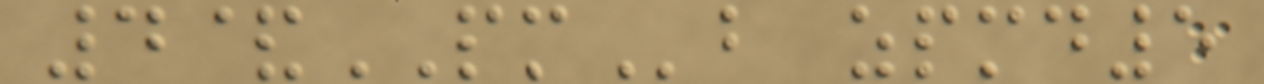4&PMb zpmd5
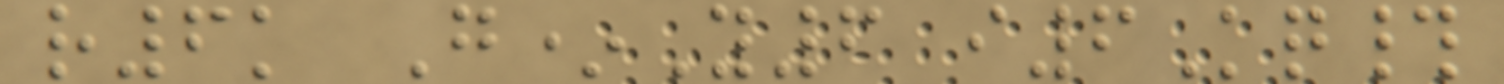r6k G*Y6 i6Kq#
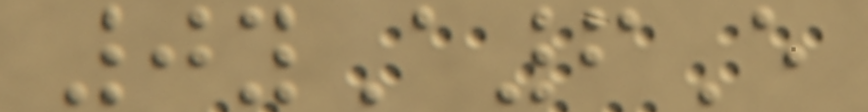0yA6E
